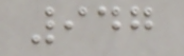947
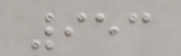953
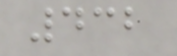432
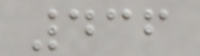436
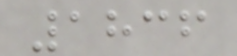1836
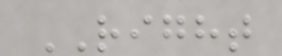RIGHT
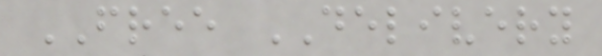FREE DELIVERY
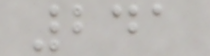241
